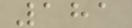181
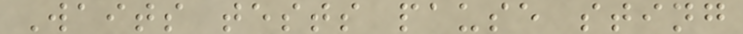Waits tests pause sting
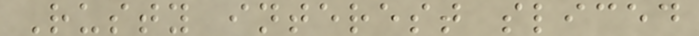Rusty interest sliced
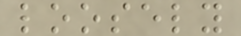loosely
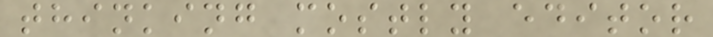thinking mostly editor
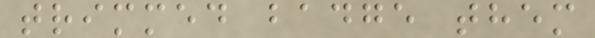trimmed badge them
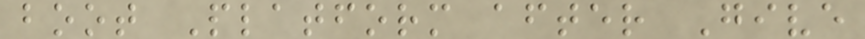boot Platform after Give
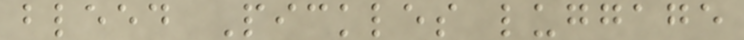bleed Pickles luggage
